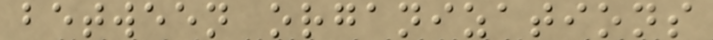between organizations
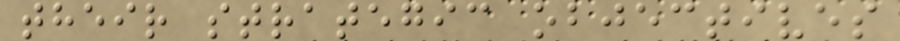their strategic objectives
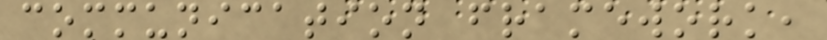communication framework,
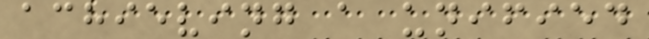achieving a unified
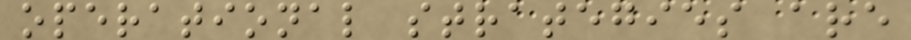operational strategies are
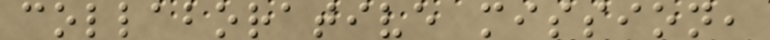collaborative mission,
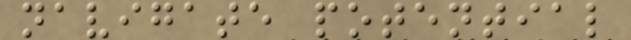navigate potential
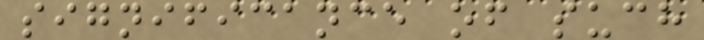significance of such
